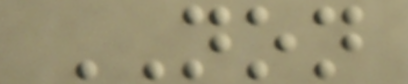NON
